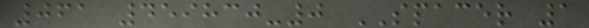061 459830-0 SPACER 1
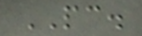PC.
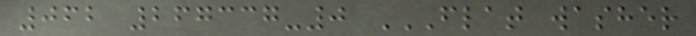062 267337-0 FLAT WASHER
